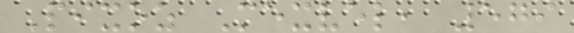Pixoz Mexvel, 579
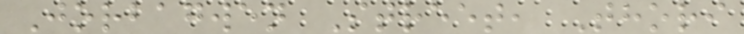Jorbagwen Street, Thori
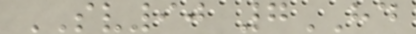SV90 7HD
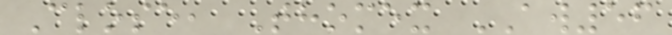Close, Thomex AW56
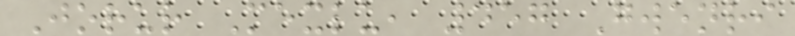Jorur Mexlu, 457 Gwenri
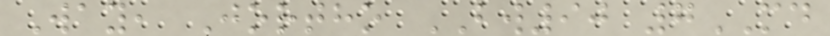Way, Jortho BW90 7MD
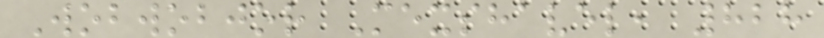Wobwobjor Mexshavel, 828
